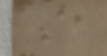A
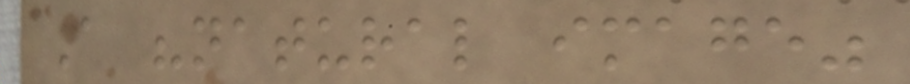A "natural image"
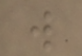will
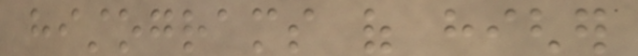histograms of higher
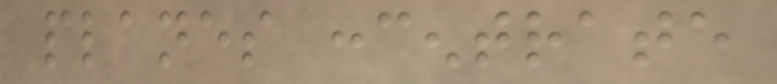planes concentrate
